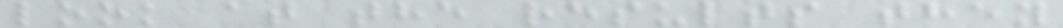look at the results they
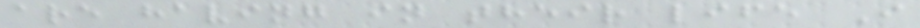are having in their life I
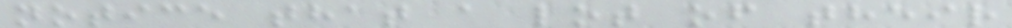notice that a lot of their
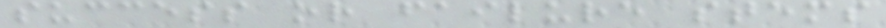success or failure stems
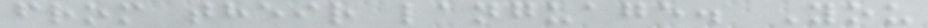from their language. You
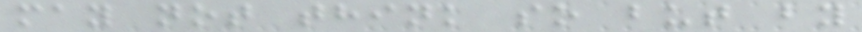may not think so but by
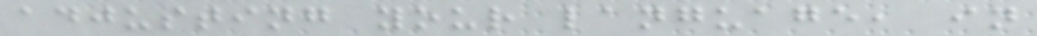adjusting your language, in
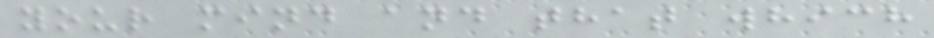your mind and that which
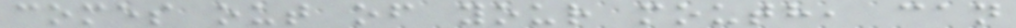comes out of your mouth, can
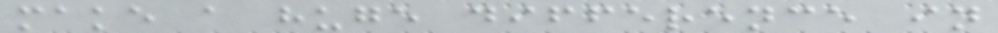make a huge difference in
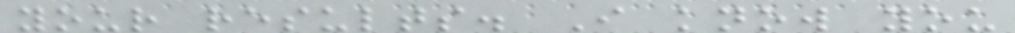your results. I know you
